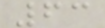63
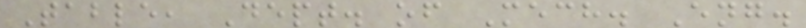Table, Dept. of Mech. Eng.
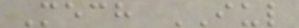Mech IUL
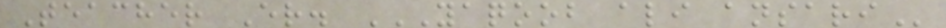Teacher Er. YAQOOB ALI ANSARI
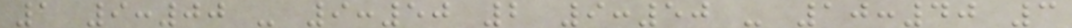1 9:00 - 9:50 2 9:50 - 10:40 3
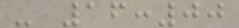- 16:00
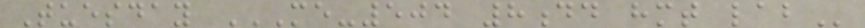Tuesday ME-504 8DD HMT LAB
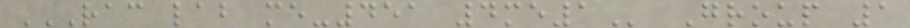RAC LAB ME-451 4ME1 Group 1
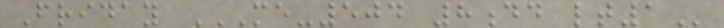Friday ME-504 8DD LT1
